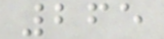265
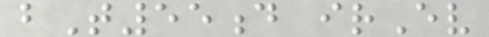bT55d irEv
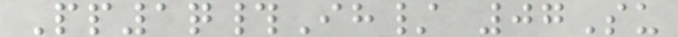Pp1q#Ih/ 07Su
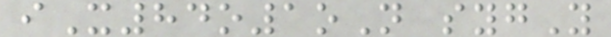iX84o1oN sygY
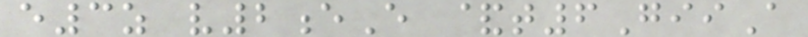e3z v2eE &t6GiiA
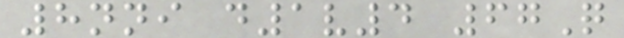8nni d1v4 67Q
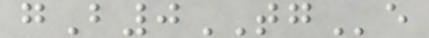gB0TGe
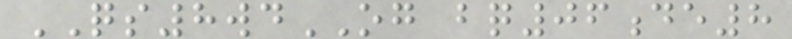QS8wdOG bq06de8
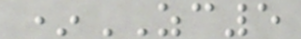*ZC5
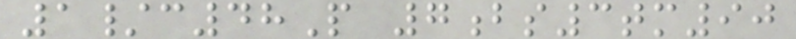1/c48P 7bs3tm90
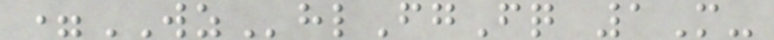=WZhlFgFq 1M-
